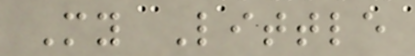My Little
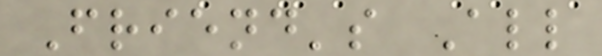Friend's All
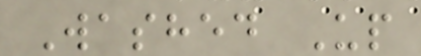Washed Up
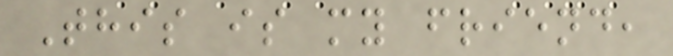This is my friend,
